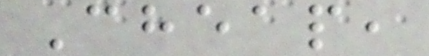Cheap,
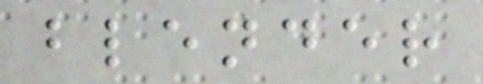blender
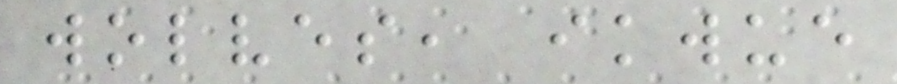wolves, ikwue
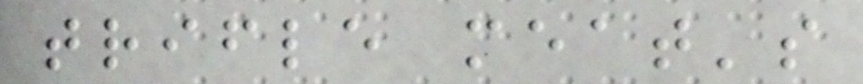trifle meat's
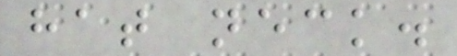hat neck.
